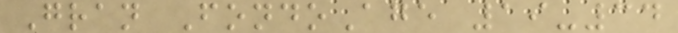Gran FondoAge 19-34
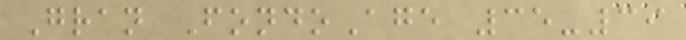Gran FondoAge 35-39
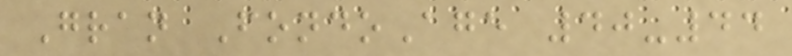Gran FondoAge 40-44
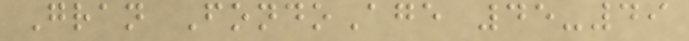Gran FondoAge 45-49
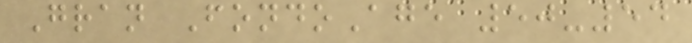Gran FondoAge 50-54
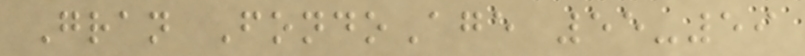Gran FondoAge 55-59
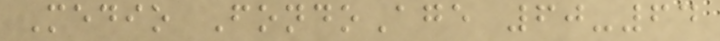Medio FondoAge 60-64
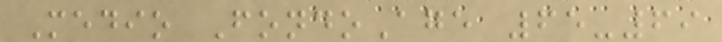Medio FondoAge 65-69
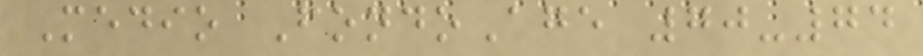Medio FondoAge 70-74
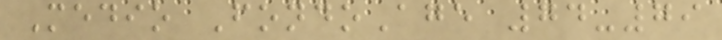Medio FondoAge 74-79
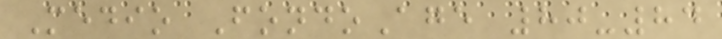Medio FondoAge 80-84
